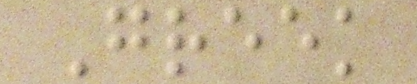Greek
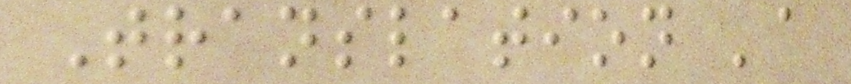Translation 'a
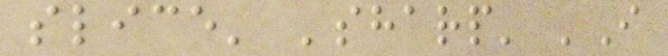slice' 'sharp' 'I
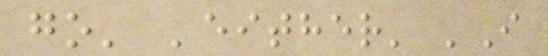go' 'either' 'I
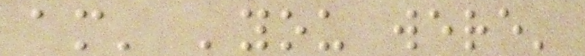am' 'you were'
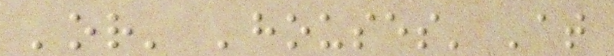'or' 'houses' 'at
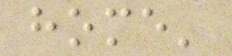home'
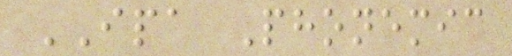IPA Phonemic
